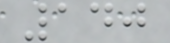140
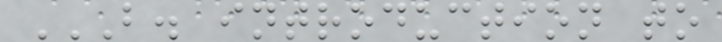B. INTRODUCTION TO
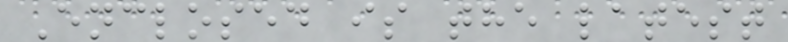Enclosed is the latest
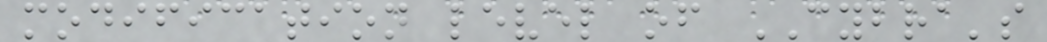modification level of CYBRA's
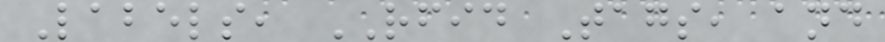Labels, RFID Tags, and
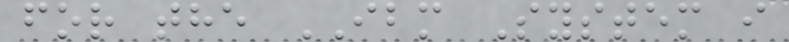for the IBM System i
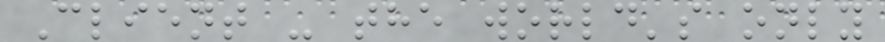Client - the world's only
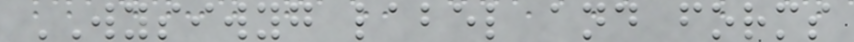WYSIWYG label and forms
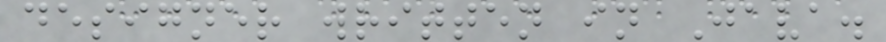designer written in Java.
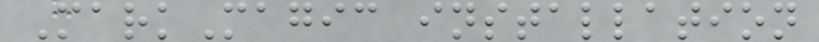MarkMagic installation
